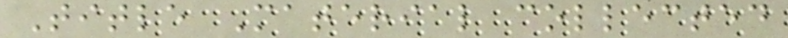Title Material collected
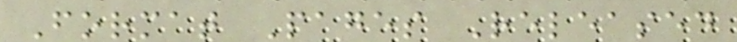Format Pages Released
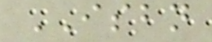ISBN
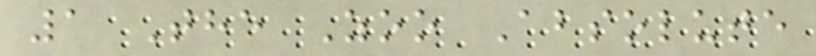1 The Zoo Absolute
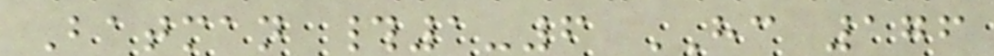Batman #1-6 HC 176
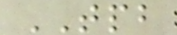TPB
